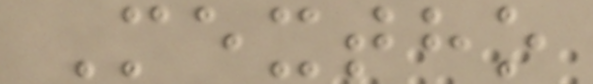Mextho
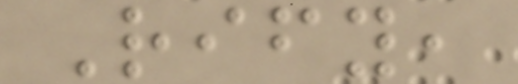Rify,
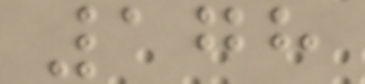178
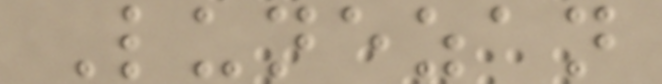Lunezan
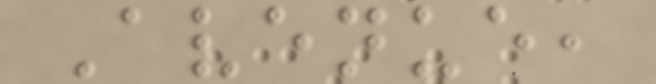Avenue,
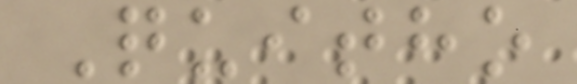Quitho
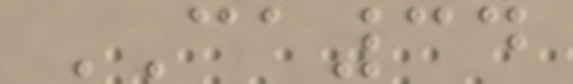CA34
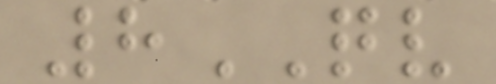8QV
